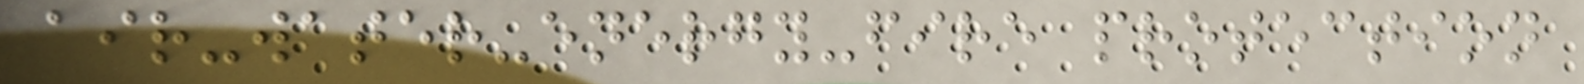air-water-energy-fire protection
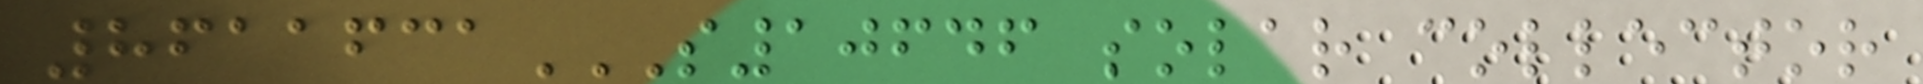8611631S10646 SOLAR COLLECTOR
